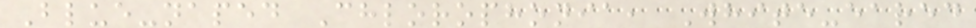Blue-naped Chlorophonia, White-eared
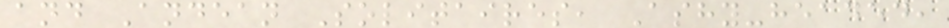and Andean Solitaires, Ashy-headed,
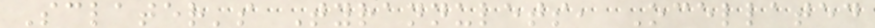Sclater's Tyrannulets, Ocellated
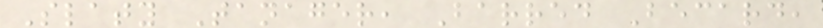Slaty Tanager, Barred Becard,
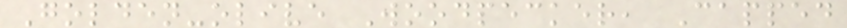Golden-olive Woodpecker, Capped
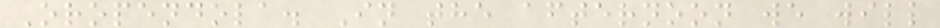Oropendola. In the afternoon we will
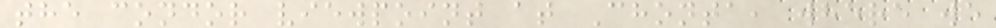the condor viewpoint at Chonta, where we
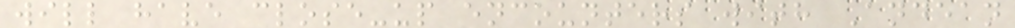will have close-up encounters with Andean
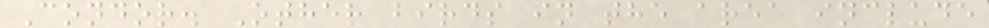Condor. Other birds in the area include
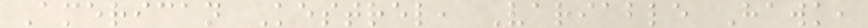American Kestrel, Variable Hawk,
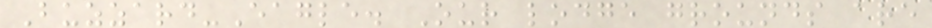Buzzard-Eagle. Our lodge grounds are
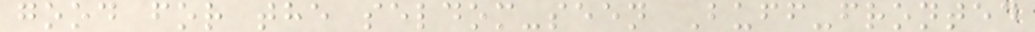good for the seldom-seen Buff-fronted
